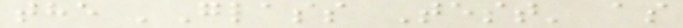the 'Glass Test' as
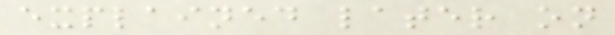explained later on
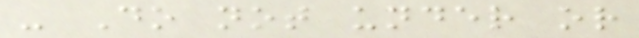- Do not under or
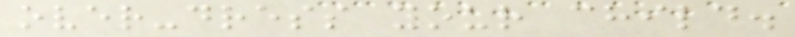over-dress your child.
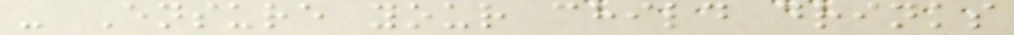- Ensure your child drinks
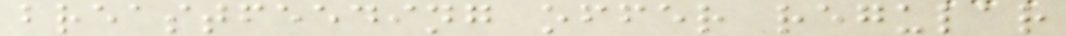breastfeeding offer regular
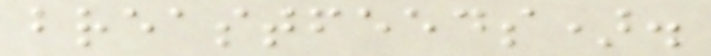breastfeeds).
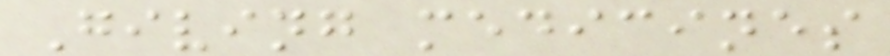Giving medicines
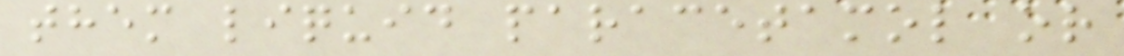them liquid paracetamol or
